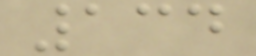134
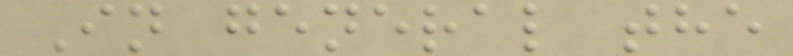In general the
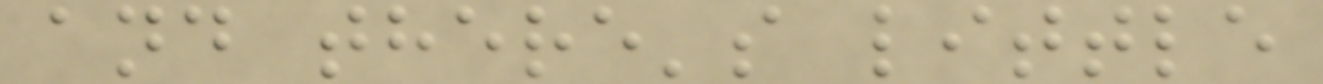and there's little
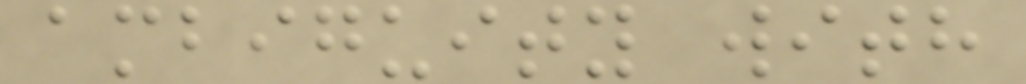ambiguity with
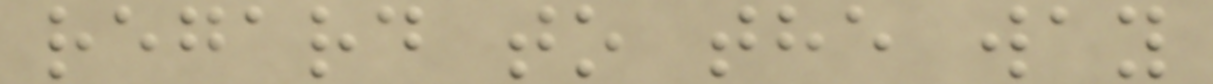regard to the way
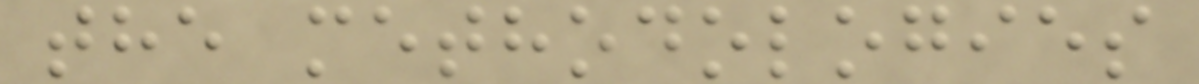the methodologies
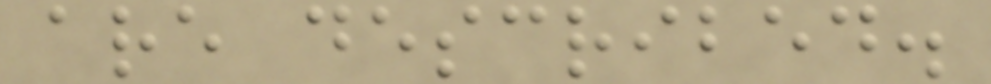are described.
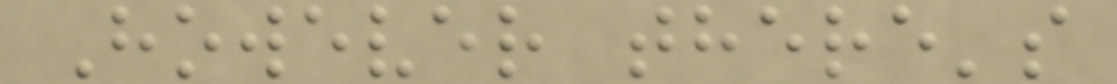However there's
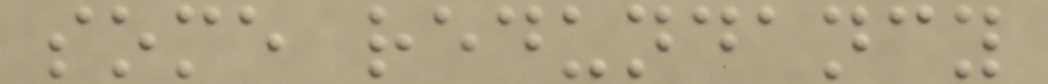some redundancy
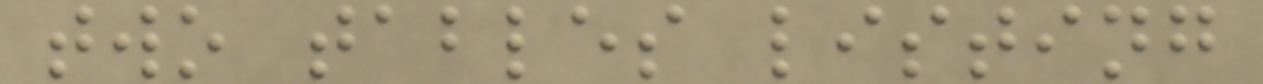two tables listing
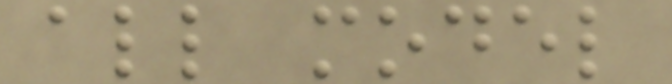all model
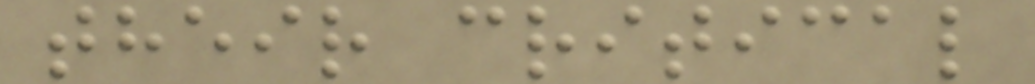their critical
